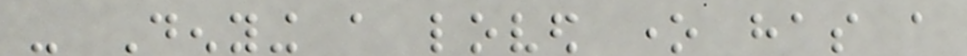- Denying a loved one has a
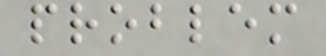problem
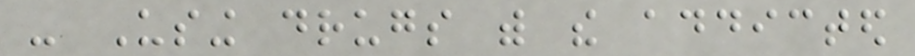- Using drugs with the addicted
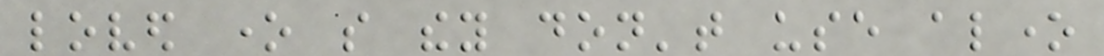loved one so they don't use alone
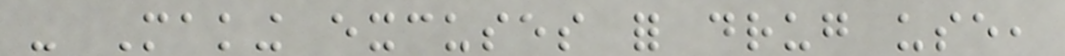- Making excuses for drug use,
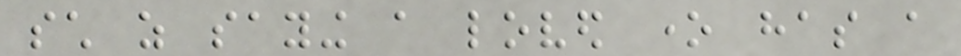such as saying a loved one has a
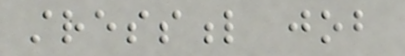stressful job
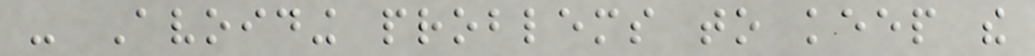- Avoiding problems to keep the
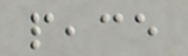peace
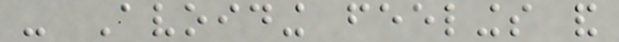- Avoiding feelings and
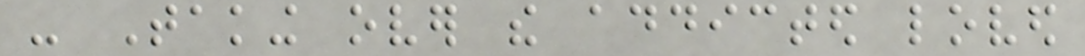- Taking over the addicted loved
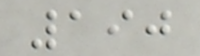190
